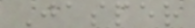Jasper
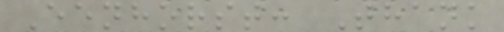Eenhorst: Thank
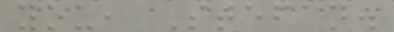you, Stefan.
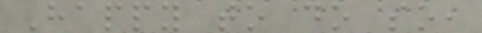Happy to do so,
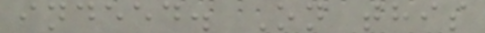indeed. On this
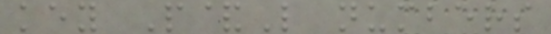key P&L numbers
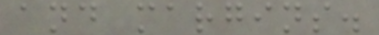and margins.
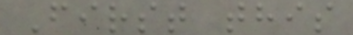First this
